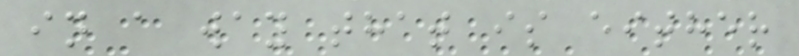in a way that is either
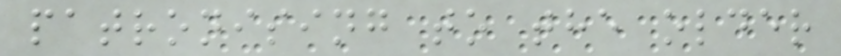patronising to the older
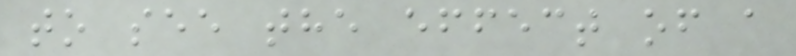to see the effect of a
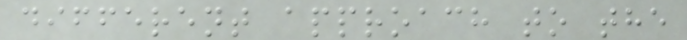different approach to the
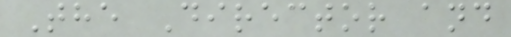The Director and
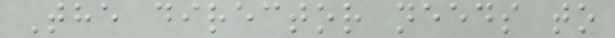The director needs to
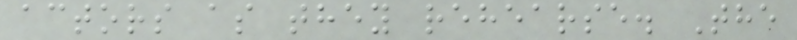actors as they rehearse. The
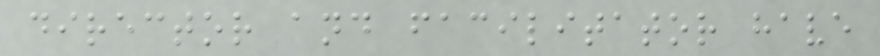director and facilitator have
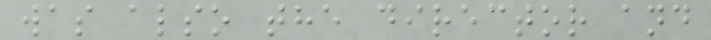was also the director and
